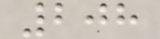208
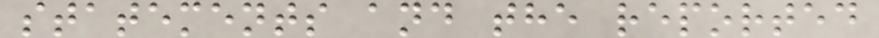statements and the reported
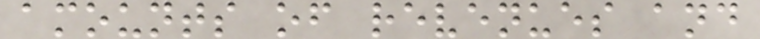amounts of revenues and
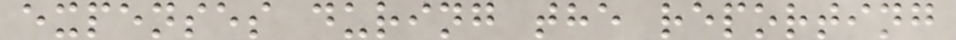expenses during the reporting
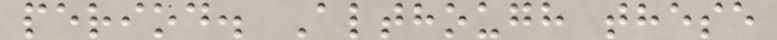period. Although these
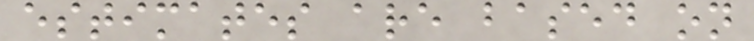estimates are based on
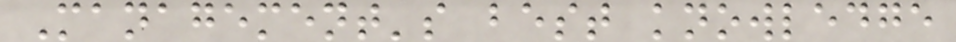Management's best knowledge
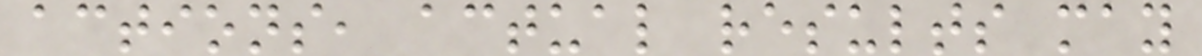actions, actual results may
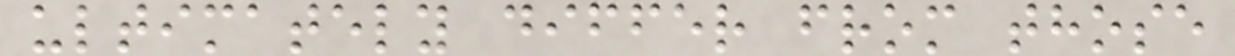ultimately differ from those
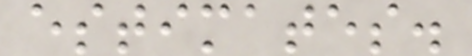estimates.
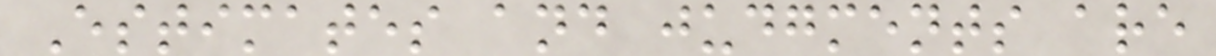Estimates and judgments are
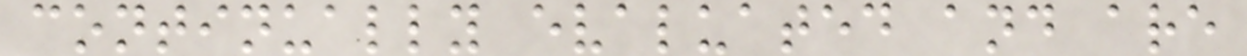continually evaluated and are
